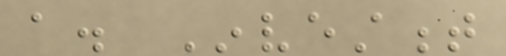a. Investment
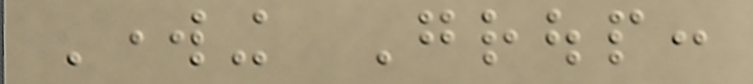Working Group:
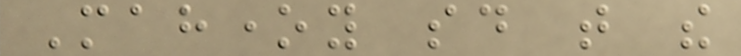Mahoney said that the
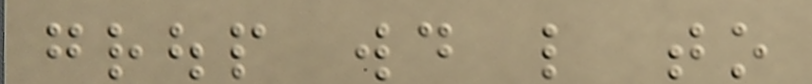group would like to
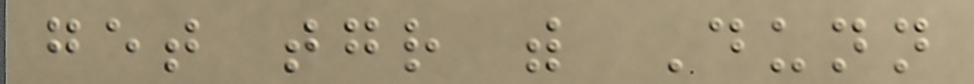get together with Dunn
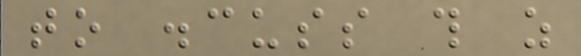to discuss this as
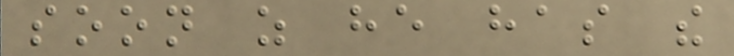soon as he has the
